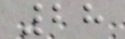28
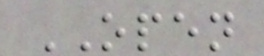OPEN
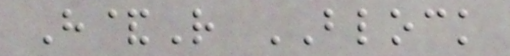H&R BLOCK
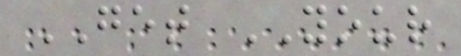GET YOUR
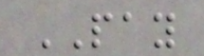PAY
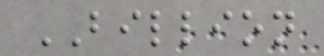BILLION
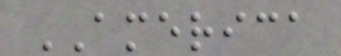AMERICA
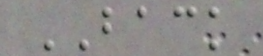BACK
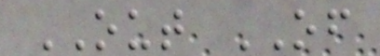OUT OF
